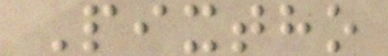Pixtho
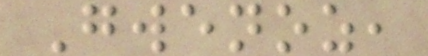Gwenoz,
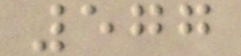577
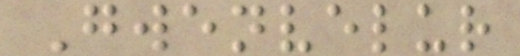Gwenvelur
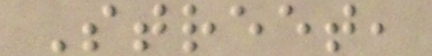Street,
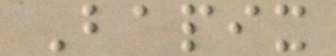Bapix
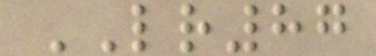LR87
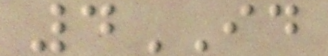4ID
